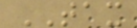TAX
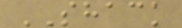SHACK
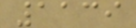1139
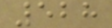528
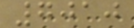7010
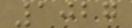1027
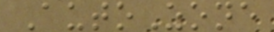AutoZone
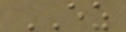EZ
